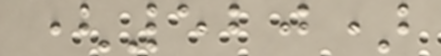(520)
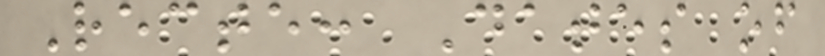Recte: Dates of
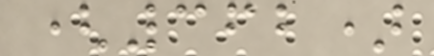(362)
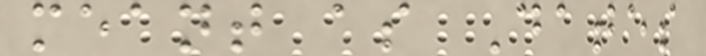meant as Dates
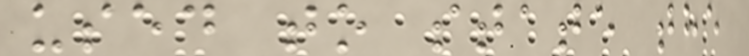used to state the
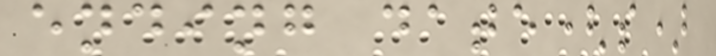ending date(s)
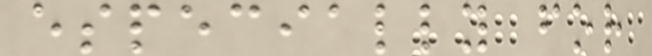especially for
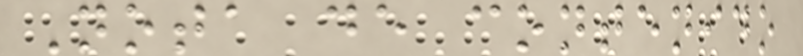Nota de contenido
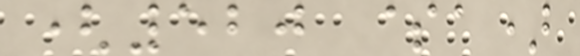(520 $a)
